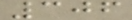306
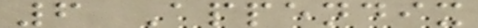6 Appendix
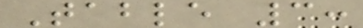Table 3:
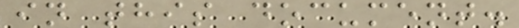in this document.
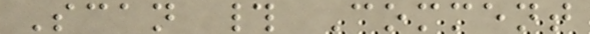Scan # Comment
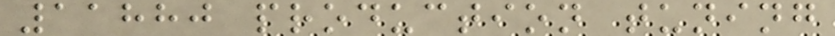11880 production tuning
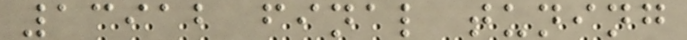13912 final tuning
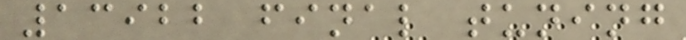13922 final tuning
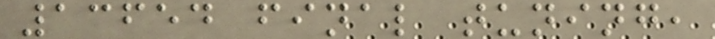13654 final tuning,
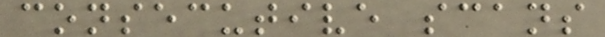consecutive scans
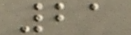21
